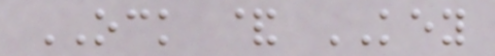OCK & KEY
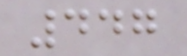447
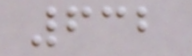632
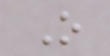O
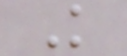K
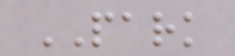PARK
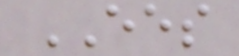EES
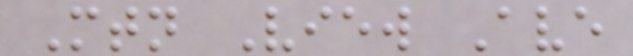Mtn View Ave
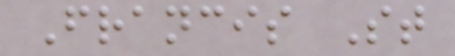Francis St
